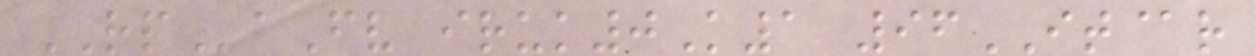RPaFv iruk0K1 96IT@r
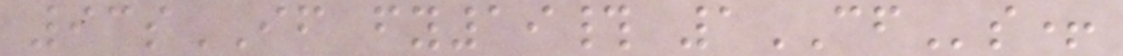93sIF fy19# 1CFs+
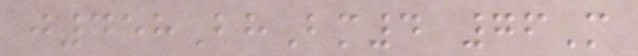j458BhBm4 76M
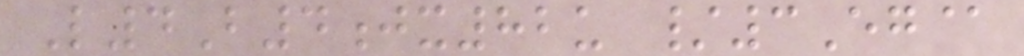L4B4jx82u /3Eg@
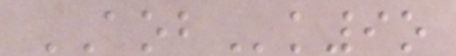AOBk9o
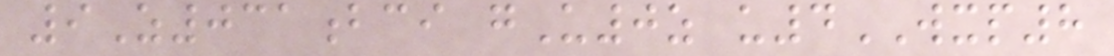9Z031bci gU0z u4WXP8
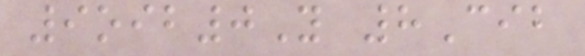9oib0Y 8Cib
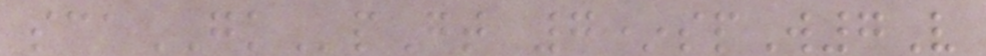scaGKpGt 7*spW7V
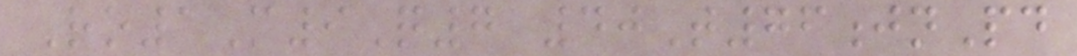Ro1M9Q7 40T76jnPd
